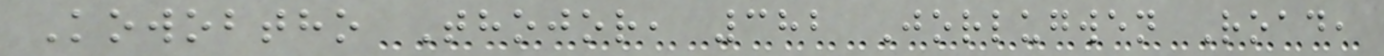Kowobtho Thojor, 382 Jorlugwen Road,
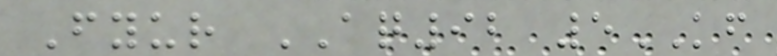Fyur AQ92 5KF
